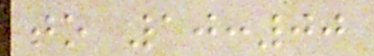to 10:00
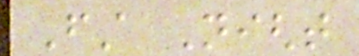First Night
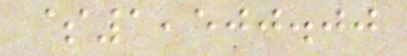$1,500.00
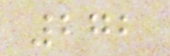272
